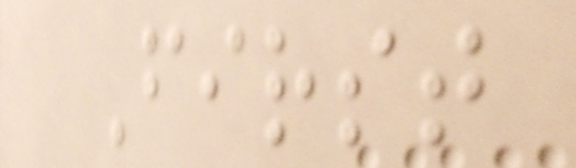First
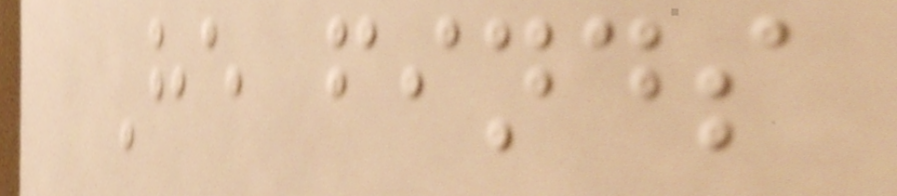He finds
